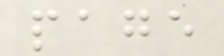page
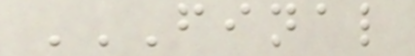FINAL
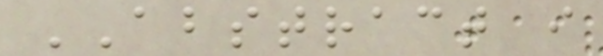ABSTRACT i
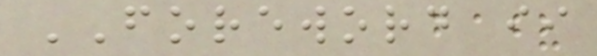FOREWORD ii
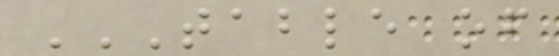TABLE OF
